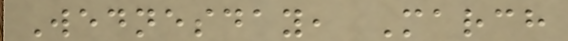Wednesday, March
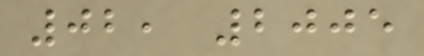02, 2005
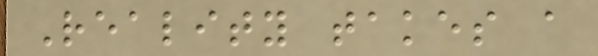Reality takes a
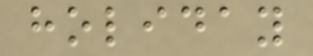holiday
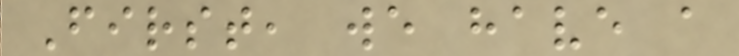First, we have a
